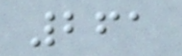261
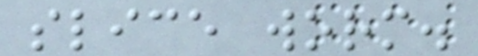slice worm.
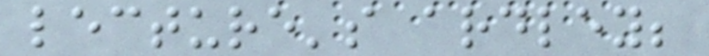lecture's ardley;
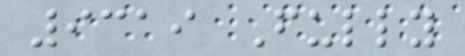9319 Fully
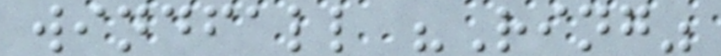windfall "Ring"
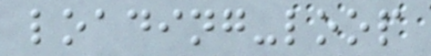loading-loop
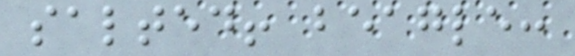salted! beagle:
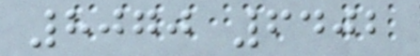8070 6402
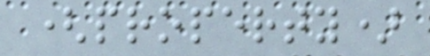(property)
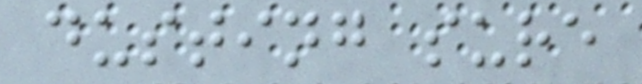dusting sure
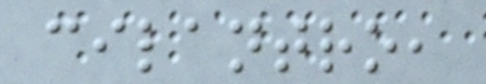cilantro,
